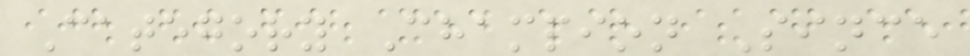Category Champion Since
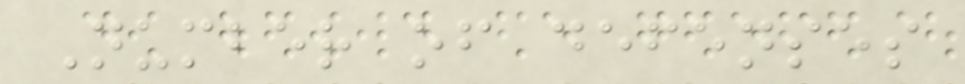Number of defenses
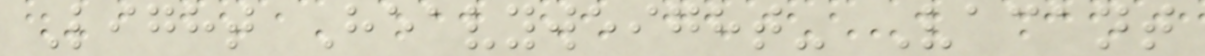Light Heavyweight- Vacant
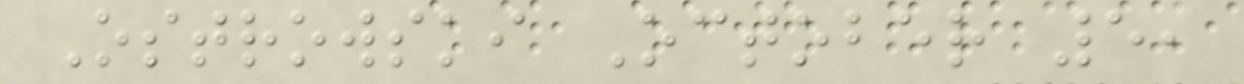Ostrowski October 5,
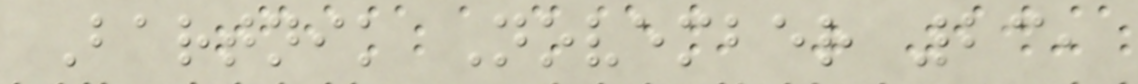Bartnik November 23,
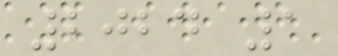2024 1
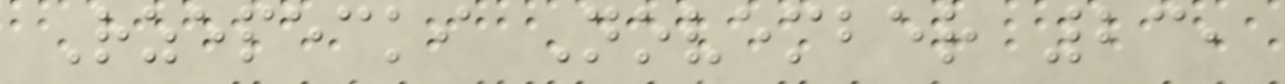Rzepecki November 23,
